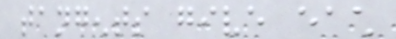tangents give each
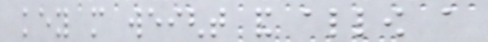key more weight and allow a
